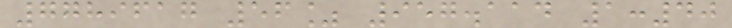7789617 56% 957.114 1:40
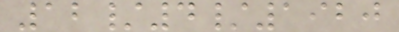12/4/1920
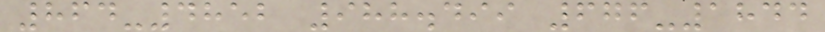864-4852 988.499 676-1844
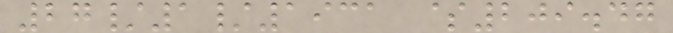27/1/1931 $209.47
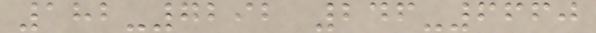182-7292 246-6660
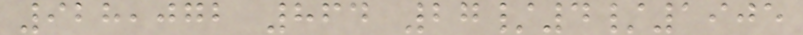928,072 864 27/4/1905
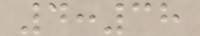4:38
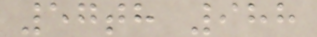57th 988
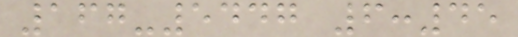167-5447 6:45
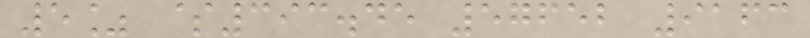5% $393.45 57652 9163
